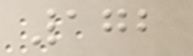172
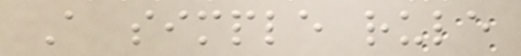A simple rule
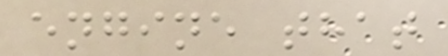engine that
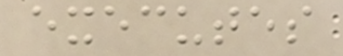executes
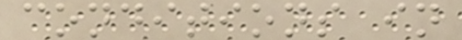conditions in
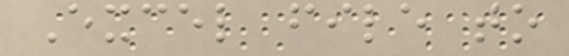Excel file to
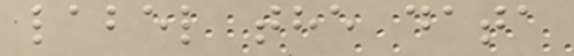label the data
